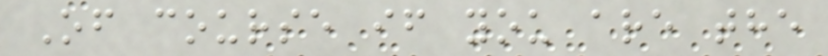Of course if you are the
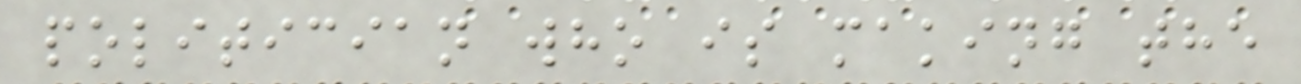politician who is making the
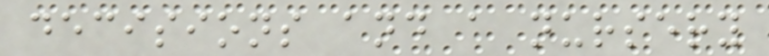decisions and a nursery
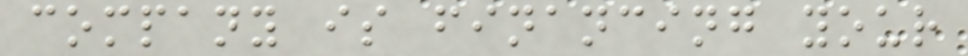company is financing your
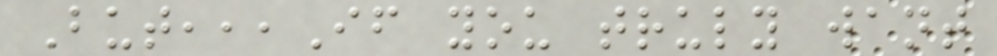But,,,If you truly want
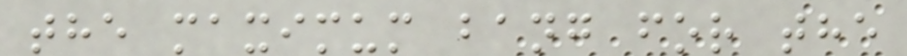the maximum bang for the
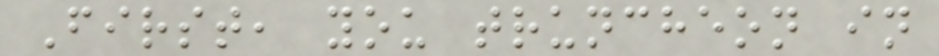First, you truncheon in
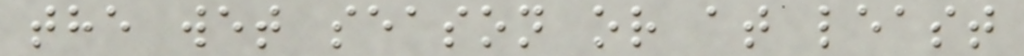the wet season or at least
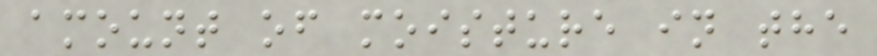amount of moisture in the
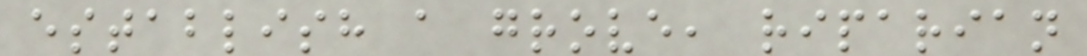establish a grove, riparian
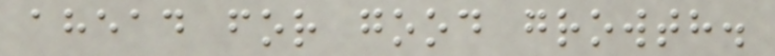ahead for good growth.
